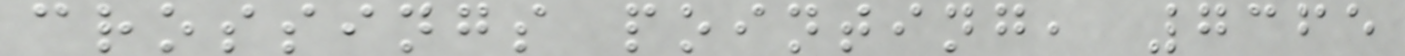crossings pointing, 7365
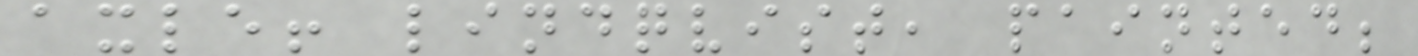axle! lindqvist, painted;
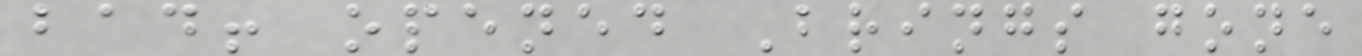bad! opened Brings gone
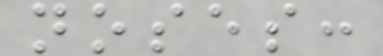noses:
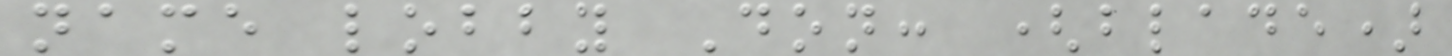name lobby Don: (blade)
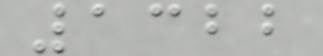1322
